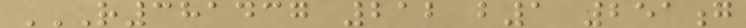R381437 212 B1 251G
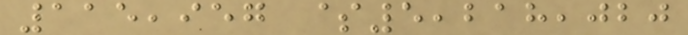115,957 $5,218,020
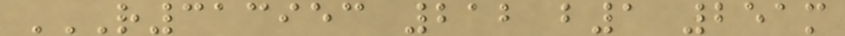R313953 212 B1 251M
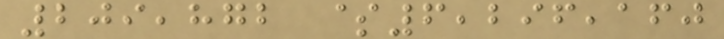209,872 $6,296,160
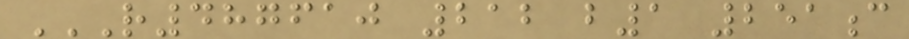R487610 212 B1 251C
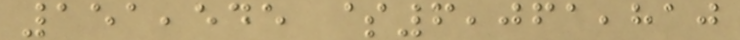151,545 $6,061,810
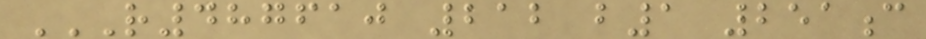R487610 212 B1 251C
